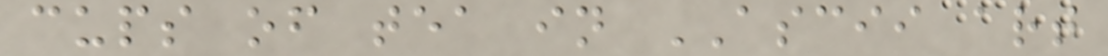cups of tea in ASCII art
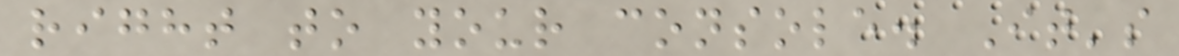right to your console. It's
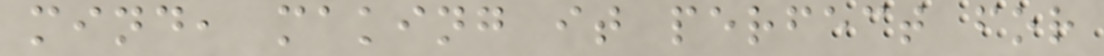mind, making it perfect for
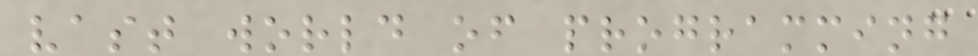vast world of programming
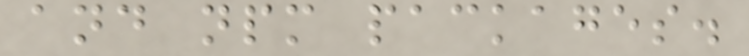and npm packages.
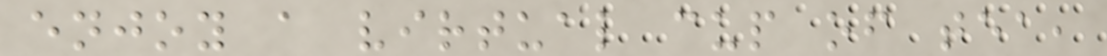enjoy a virtual cup of tea,
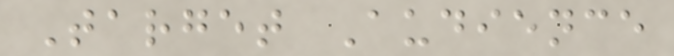Target Audience
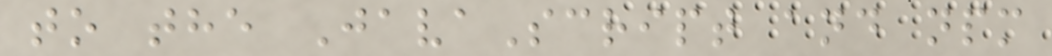to the JavaScript and npm
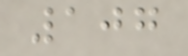107
